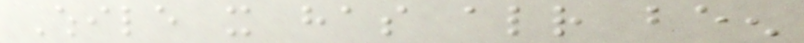While it has already been
